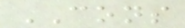CONS
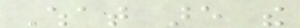What are the
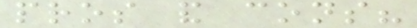pros and cons?
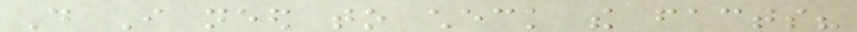Do I need to check the facts?
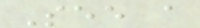See a
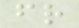friend
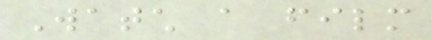Watch a film
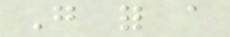Go for a
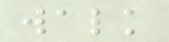walk
